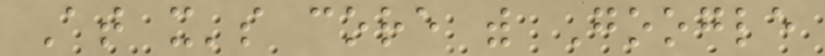At it's core with Google
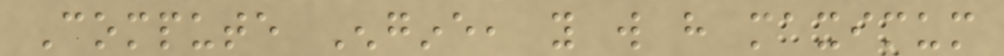Compute Engine, you will have maximum
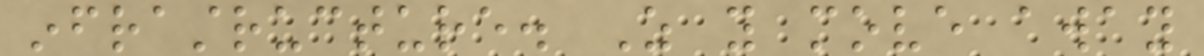infrastructure. As you move away
